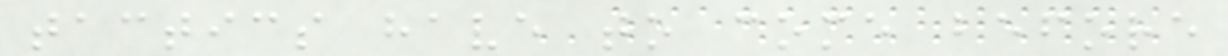tactics have to come before
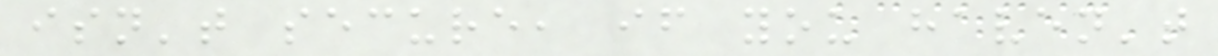isn't secure, if you haven't
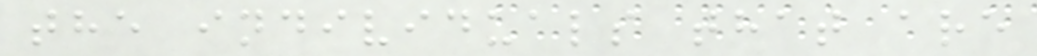the individuals that are
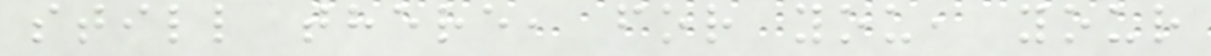still there, for you, your
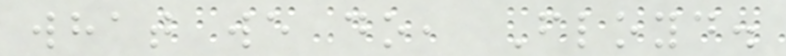what we do, Floyd.
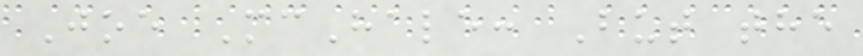Joe McHale: But the
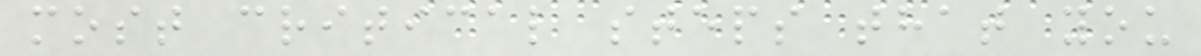most critical steps that you
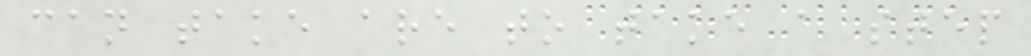can take are to take a step
